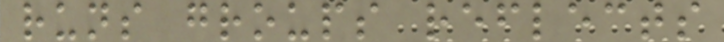runs groups reflects
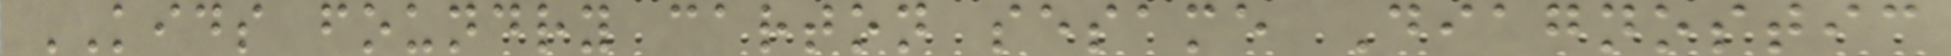KIDS foundry carton sesame Diagnostic
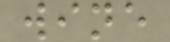wine
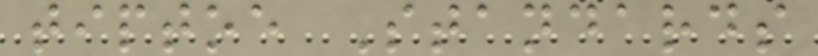tiptoe Standards
